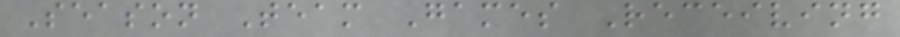Season Team Games Receiving
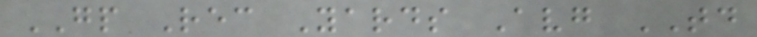GP Rec Yards Avg TD
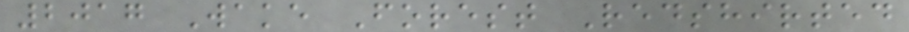2017 Wake Forest Redshirted
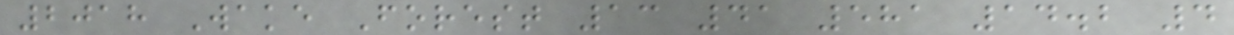2018 Wake Forest 13 41 581 14.2 4
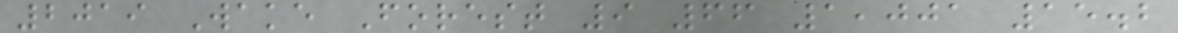2019 Wake Forest 9 66 1,001 15.2
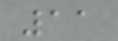11
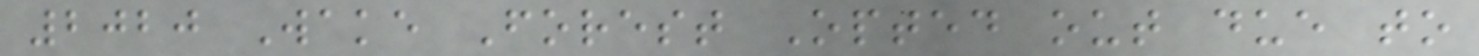2020 Wake Forest Opted out due to
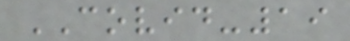COVID-19
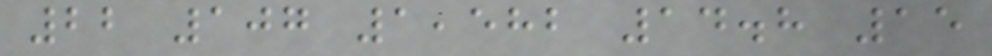22 107 1,582 14.8 15
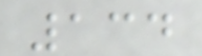134
